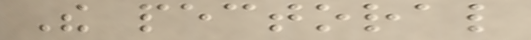The pectoral
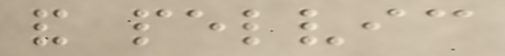and pelvic
